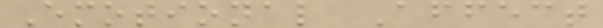Emotional Affect
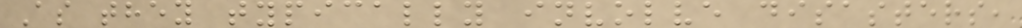As they typically involve disasters,
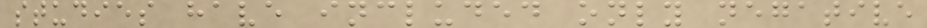studies have included only negative
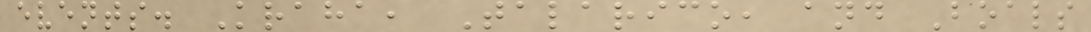events. Kraha, Talarico, and Boals
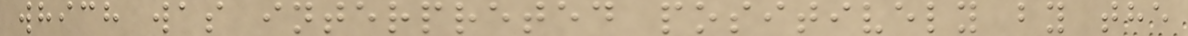which was interpreted positively by the
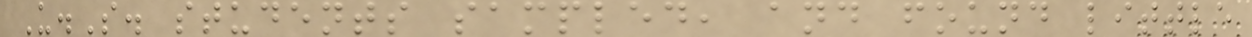U.S. students sampled, and found little
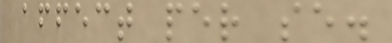affect per se.
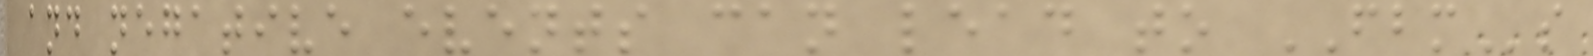and negative events can lead to FBMs
